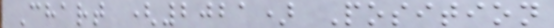Chart (2021) Position
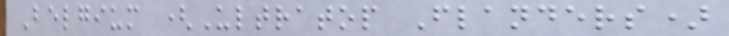Belgium (Ultratop Flanders)
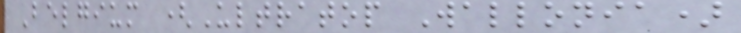Belgium (Ultratop Wallonia)
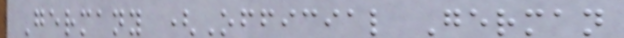Germany (Official German
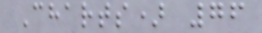Charts) 76
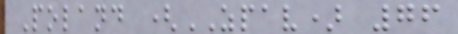Poland (ZPAV) 76
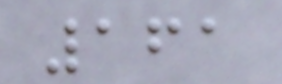161
